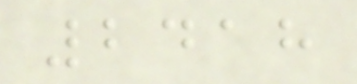2418
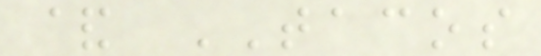& TACOS
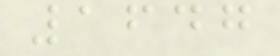1647
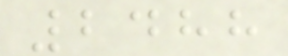2488
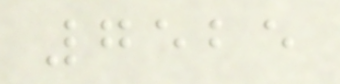7525
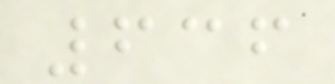636
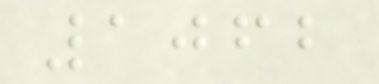1062
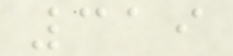319
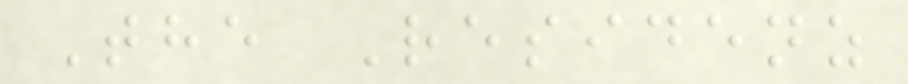The Residenz
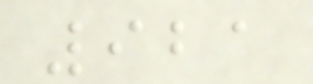921
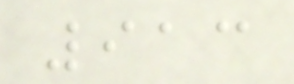913
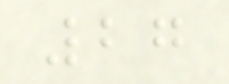27
